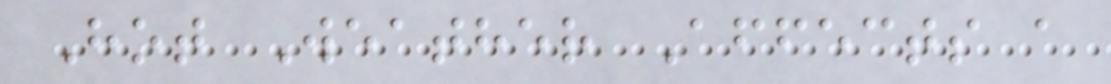Hot Weather Affects a
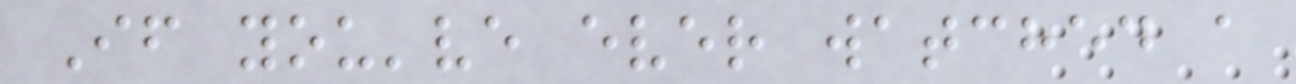If you've ever watched a
